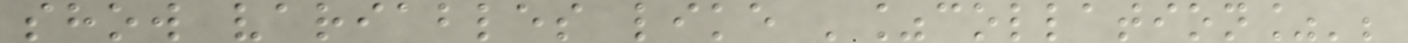show variables like '%collation%';
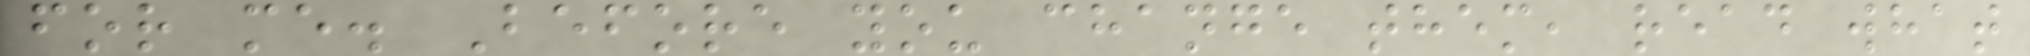for me. Before you change them, read what
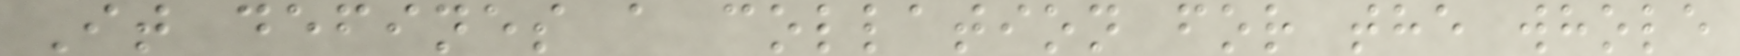It defines a collation for the whole
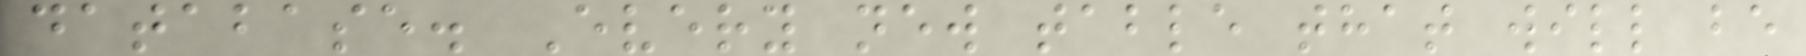database. Every new table that will be
